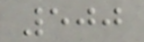500
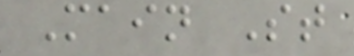Main St
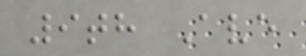9th Ave
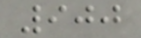900
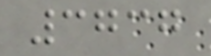3737
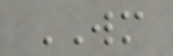WM
